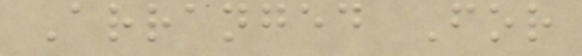Arranged For
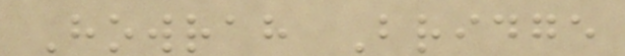Howrah Bridge
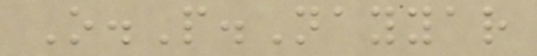O.P.Nayyar
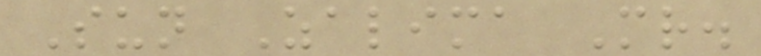Sun Zalima Mr.
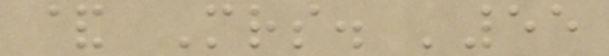& Mrs. '55
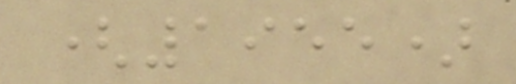(1955)
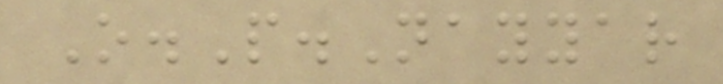O.P.Nayyar
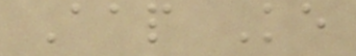Aap Ke
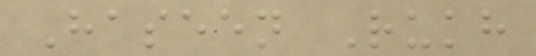Haseen Rukh
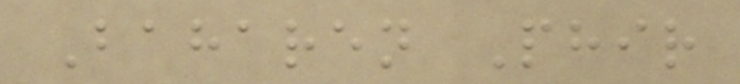Baharen Phir
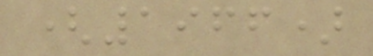(1966)
